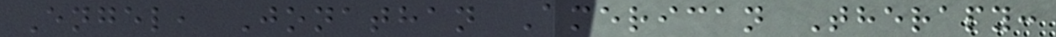Engel, Jonathan American Therapy:
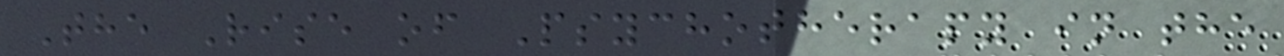The Rise of Psychotherapy in the
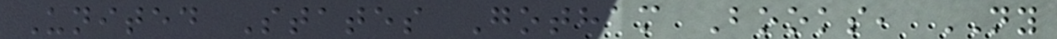United States Gotham Books, NY
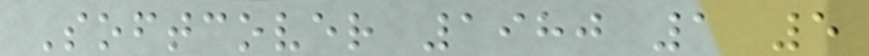Softcover 1980 1 5
